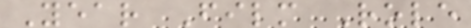Year Film Role
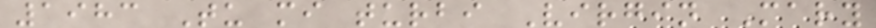1983 Tu mi turbi Virgin Mary
